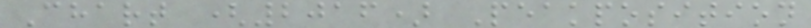Chart (2016) Peakposition
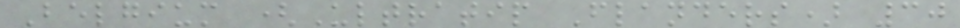Belgium (Ultratip Flanders) 30
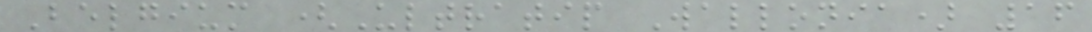Belgium (Ultratip Wallonia) 16
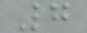7
